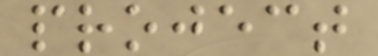project
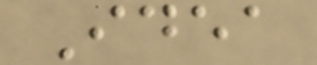Idea
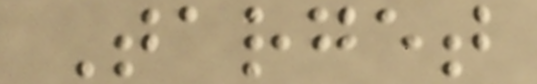Target
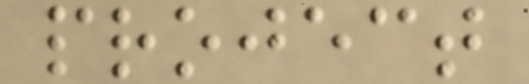project
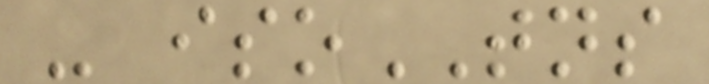- isoTNS
